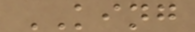KING
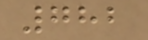782
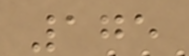175
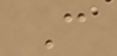C
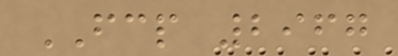FCP 2967
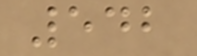542
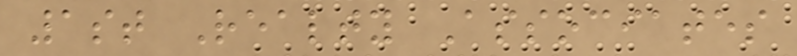1st Realty Associates
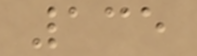135
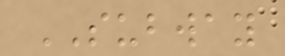SUBWAY
